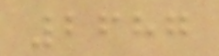2687
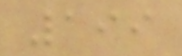199
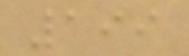199
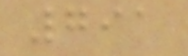791
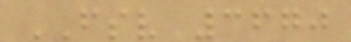FSV 3670
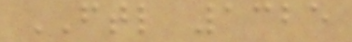FTL 1325
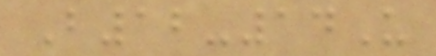B12-14U
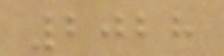2028
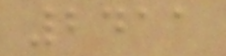2411
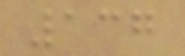137
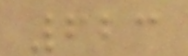623
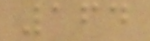164
